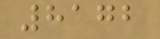8172
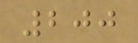200
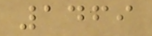1469
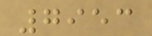7953
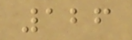126
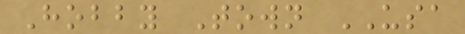Hobby Town USA
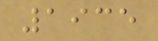1935
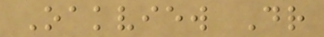Oakview Dr
